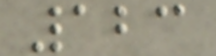123
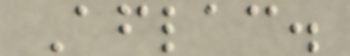Aflac.
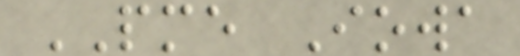PME Iowa
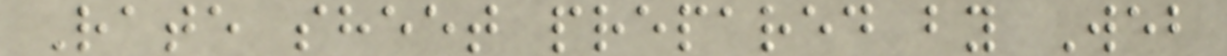Rate sheet prepared by Web
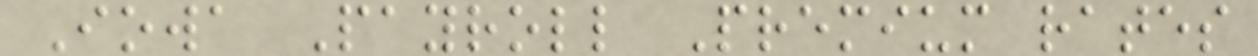Iowa Payroll Premium rates
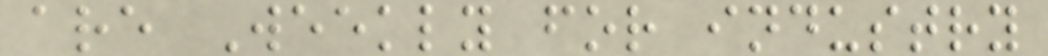are Weekly for industry
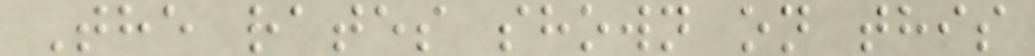The rates shown on this
